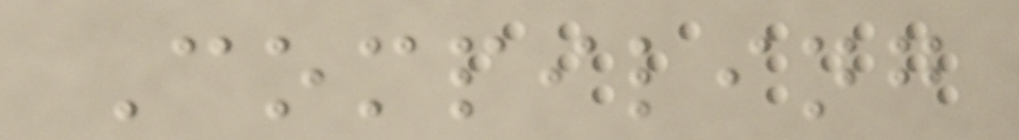Compiling
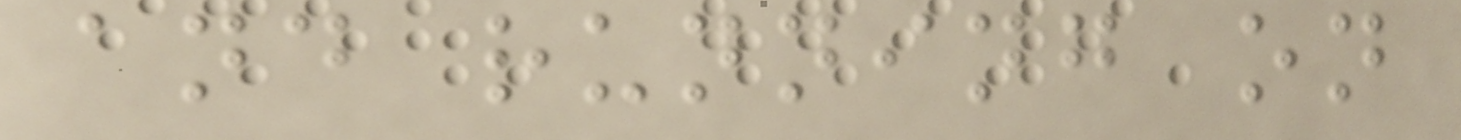and running on
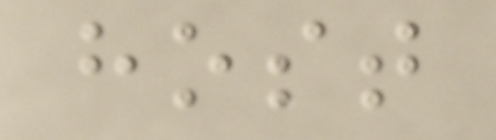host
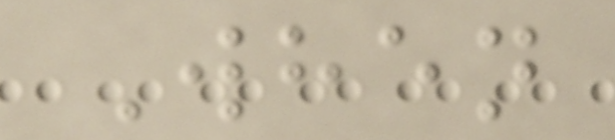When
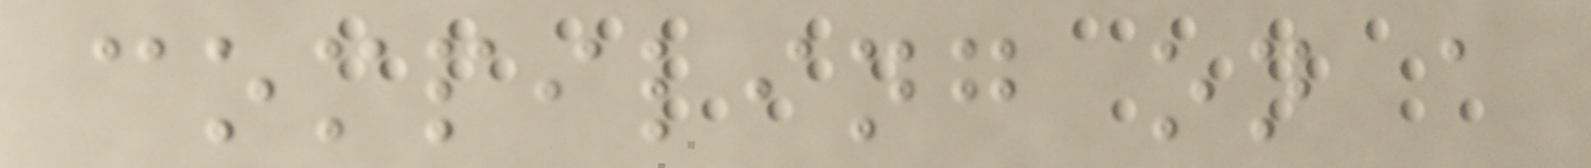compiling on a
